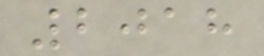2018
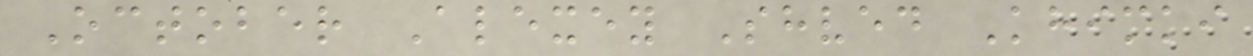October Alexey Shved Khimki
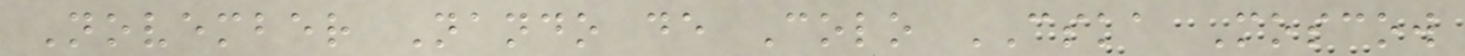November Nando de Colo CSKA Moscow
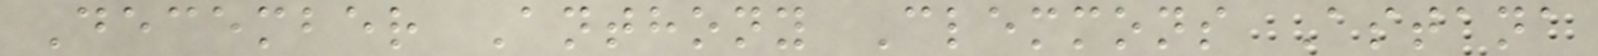December Anthony Clemmons Astana
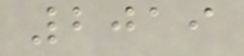2019
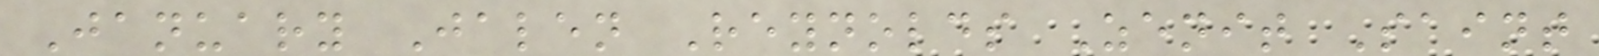January Jalen Reynolds Zenit Saint
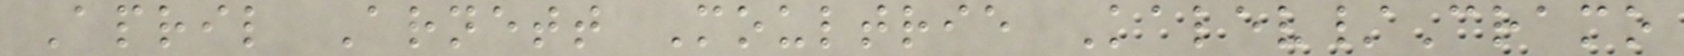April Arnett Moultrie Kalev/Cramo
